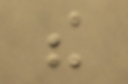the
